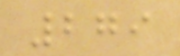279
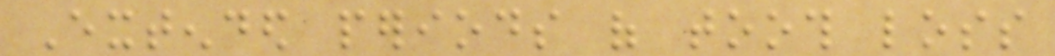Extended periods of tooth loss
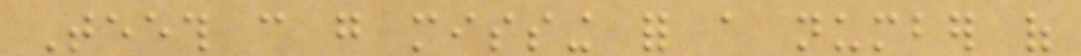Teeth can go missing for a number of
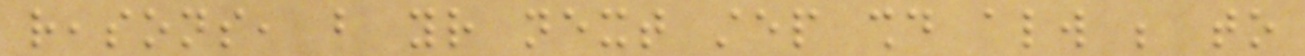reasons, but your next step should always be to
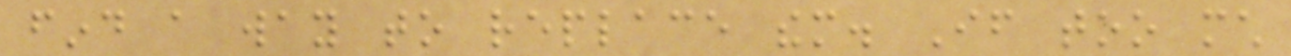find a way to replace them. If too much
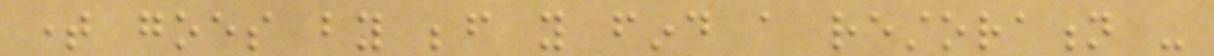time goes by before you find a restoration -
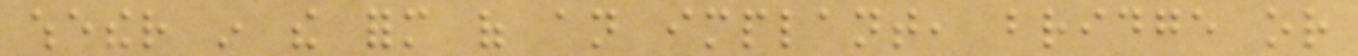whether in the form of an implant, bridge or
